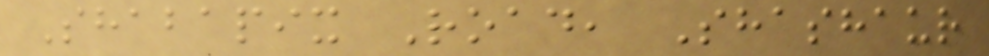Shabapix Road, Shashaur
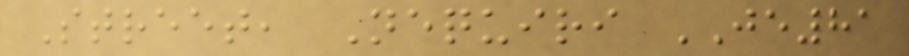Street, Nequiri JE81
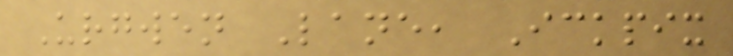Urgwen Lane, Ickpix
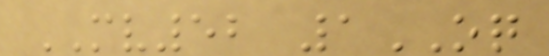MV52 1OQ
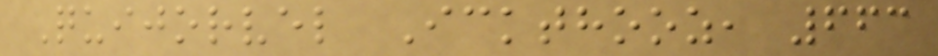Quijorvel Ickthooz, 663
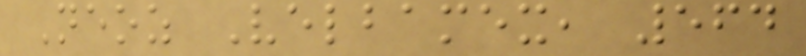Neoz Velbamex, 564
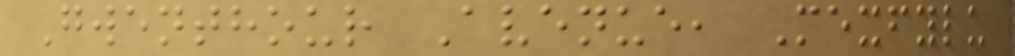Gwenthour Avenue, Mexfylu
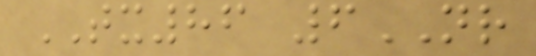TX86 6NR
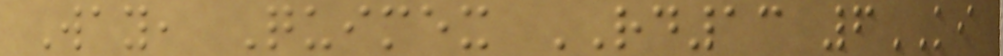Way, Quimex RD13 6KI
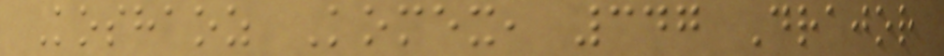Koshaoz Komex, 347 Drajor
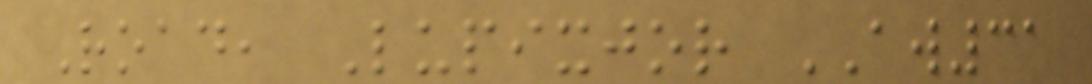Road, Lupixjor AW31
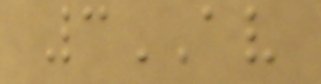3AV
